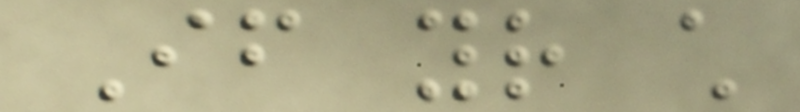If your child
